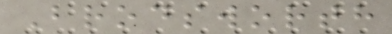Brodsworth
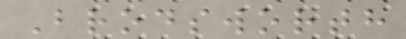Brodsworth
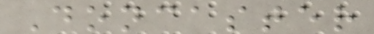Doncaster
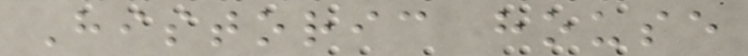Historic house
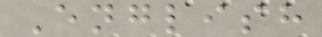English
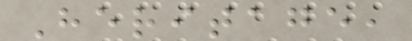Heritage,
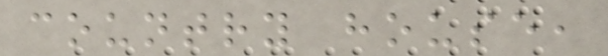country house,
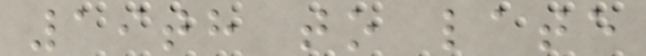19th to late
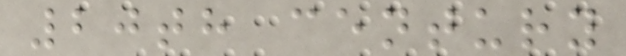20th century
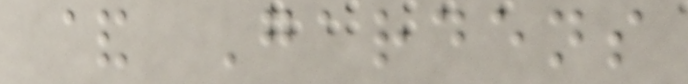& Gardens
